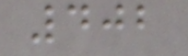402
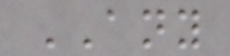ANY
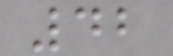42
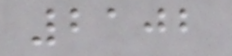2102
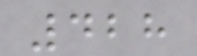428
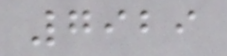7929
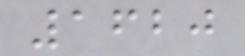1620
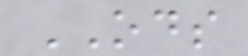ODS
